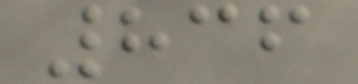836
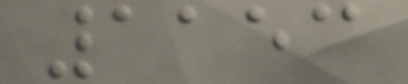1153
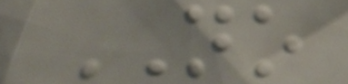NO
